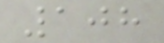108
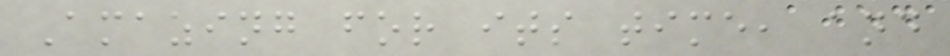Amazing for its time, and
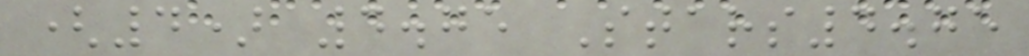(4) 4.75 Stars4.75
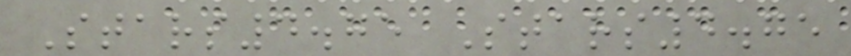Stars4.75 Stars4.75
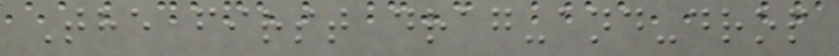The first drag-and-drop
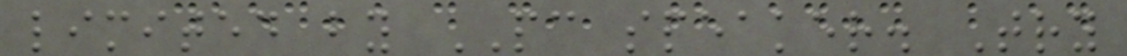limited by PC speaker. Try
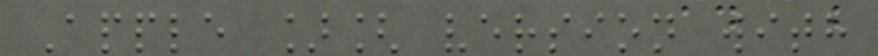Apple ][ version with
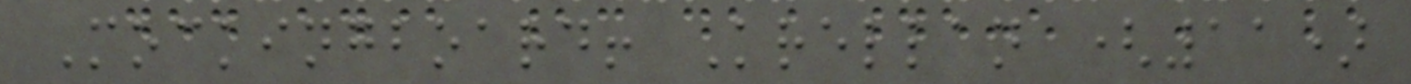Mockingboard! Krellan (11)
